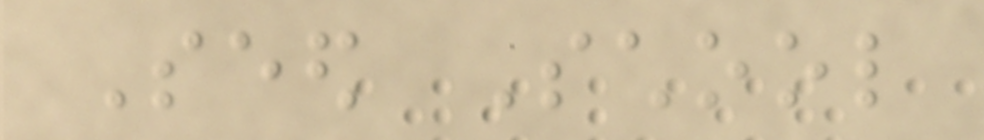Seed School
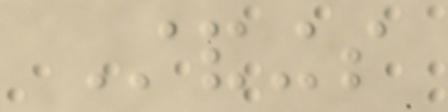Standings
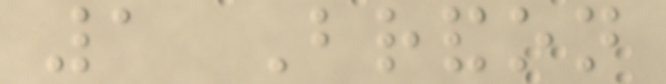1 Brandon
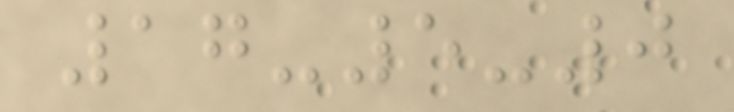17-5-0
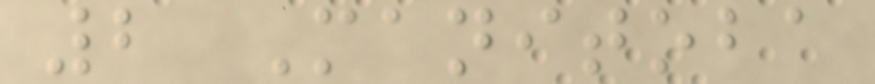2 Manitoba
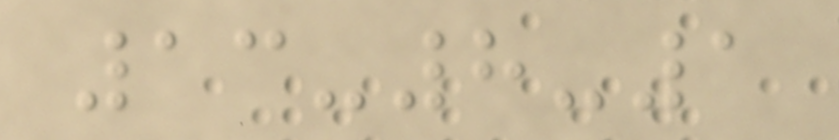13-8-1
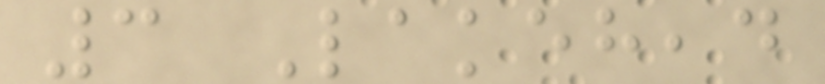3 Lakehead
